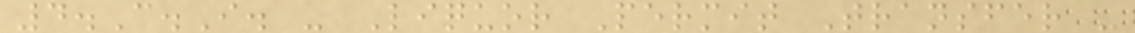4.C.I. - Liquor Permit Transfer -
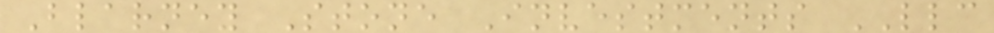Blarney Stone Investments LLC
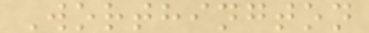Worthington
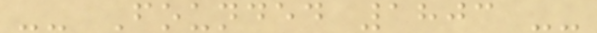-- Founded 1803 --
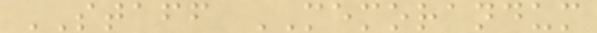STAFF MEMORANDUM
